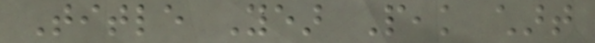Title Year Peak chart
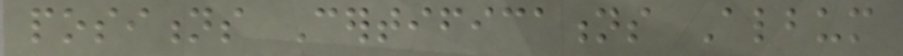positions Certifications Album
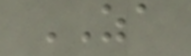ZA
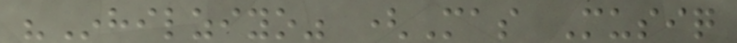"Inhilziyo" (Mas Musiq
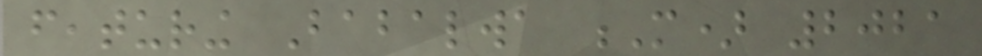featuring Babalwa M) 2021
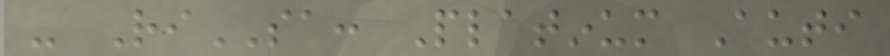- RiSA: Platinum Auti
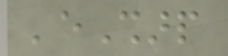'eSharp
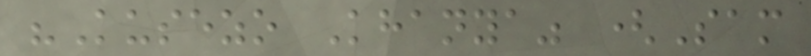"Kusezo Khanya" (Sam
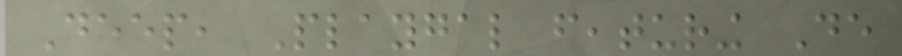Deep, Playgal featuring De
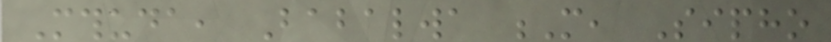Mthuda, Babalwa M, Sipho
